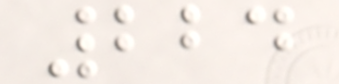224
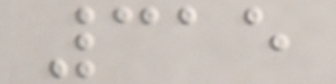315
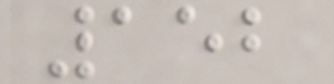152
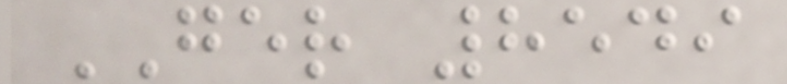GER 8549
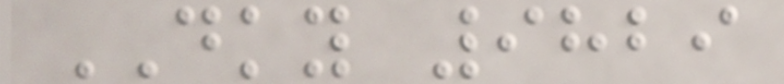DKY 9829
